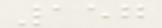157
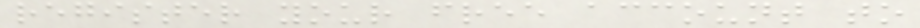register your free account to
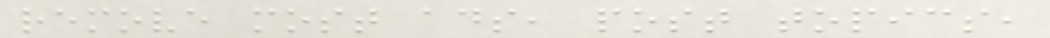remove most ads, post topics,
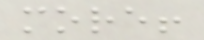more!
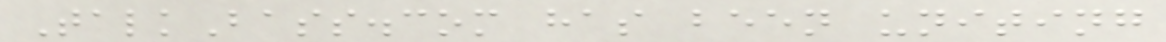TalkBass.com has been uniting
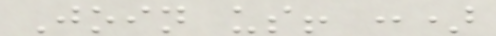Join us! :)
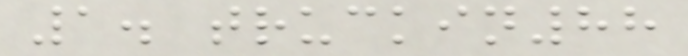1. truckin88
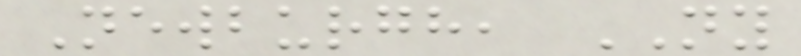Newburgh, NY
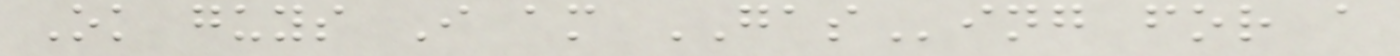Ok guys I am GASing for a
